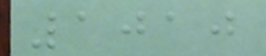1010
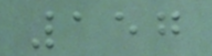157
